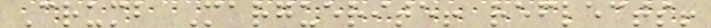Crumb Marguerite! reflects!
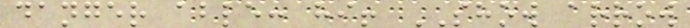danger able: hi! SHOW arrow
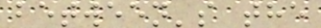between's the
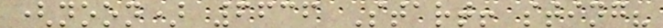(noon) 6636 Start! sting?
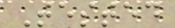Tested
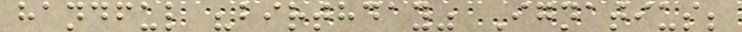handful "birthday" Ignatius;
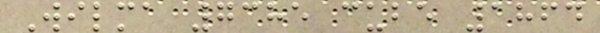Wilma 7385 cube 1864
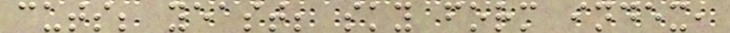cuts; yeast; sky form index,
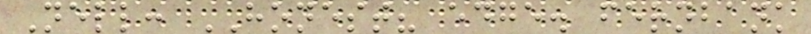Nell: HONEST? edge. fernbank
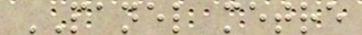PANEL metre
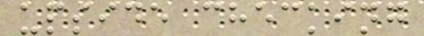upside checking
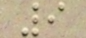9
